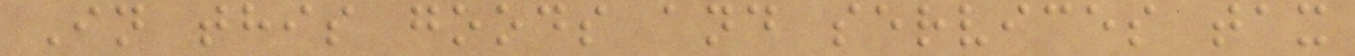In this goods and services tax
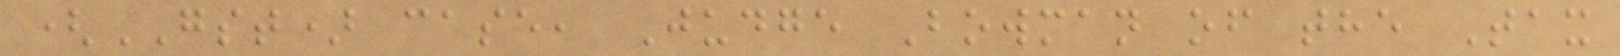(GST) case, Judge Bowman of the Tax
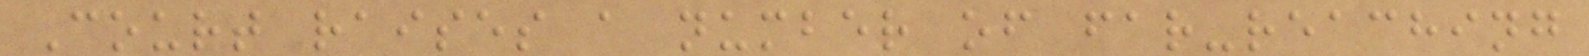Court raises a number of far-reaching
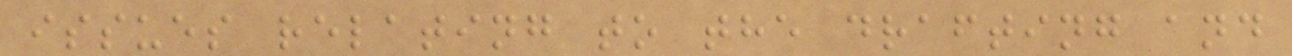issues relating to the drafting and
